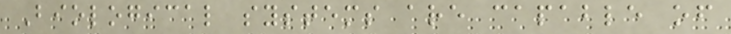Biological systems are capable of
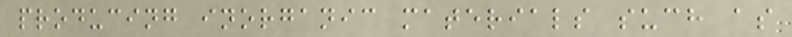producing inorganic materials such as
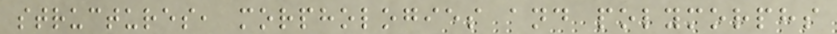structures, morphologies and polymorphs
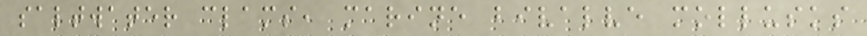saltwater clams, marine bivalve mollusks
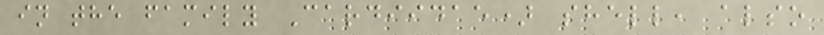in the family Cardiidae) shell, also
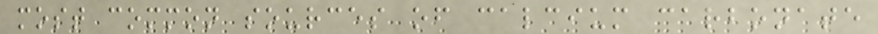most common sources of calcium carbonate
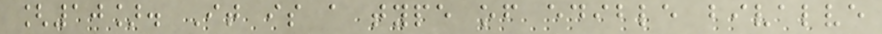[10]. It is a type of edible bivalve
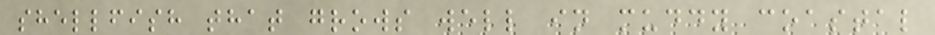shellfish that grows well in muddy coastal
